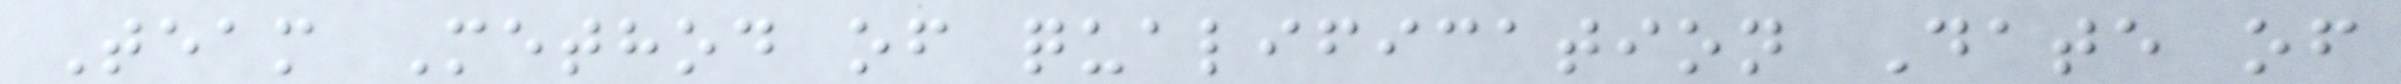Team Method of qualification Date of
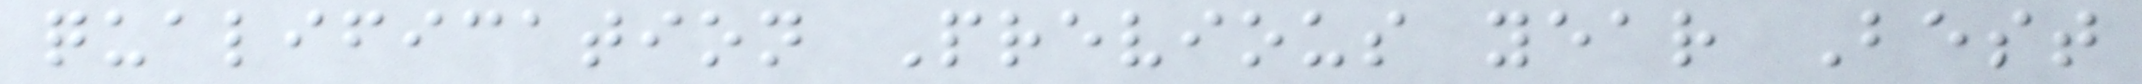qualification Previous year Best
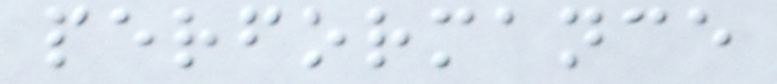performance
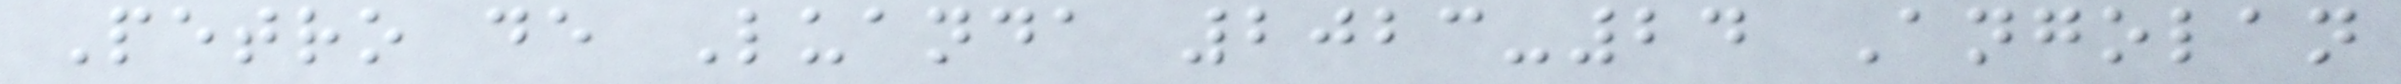Petro de Luanda 2023-24 Angolan
